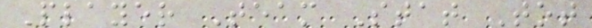Player Team Stat Tot
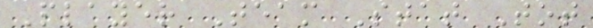Player Team Stat Tot
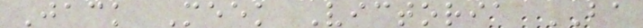Jack Meek Victoria BA
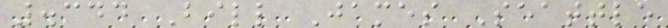.344 Bill James Seattle
